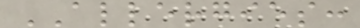ALLERGIES:
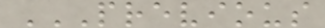PREVIOUS
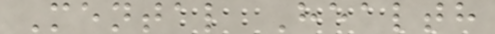Mental Health
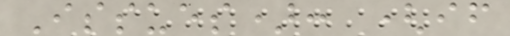Issues): (if
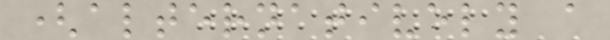(alternatively a
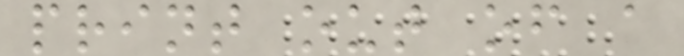print out of a
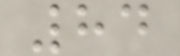84
